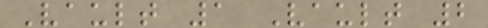Vault 1 Vault 2
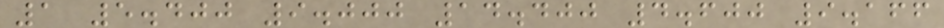1 5.400 9.000 14.400 4.600 9.166
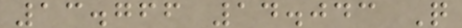13.766 14.043 Q
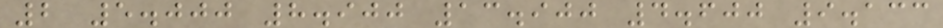2 5.000 8.900 13.900 4.600 9.133
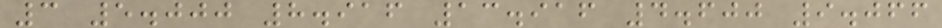3 5.000 8.916 13.916 4.600 9.066
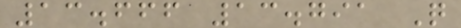13.666 13.791 Q
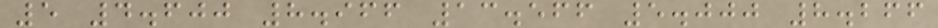5 4.600 8.966 13.566 5.000 8.266
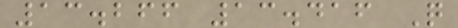13.266 13.416 Q
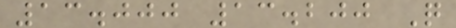13.000 13.200 Q
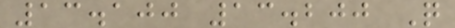13.100 13.200 Q
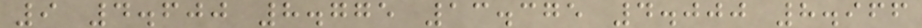9 4.600 8.775 13.375 4.000 8.966
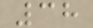38
